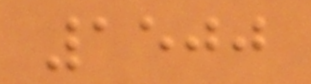1500
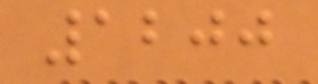1200
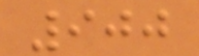900
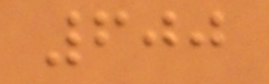600
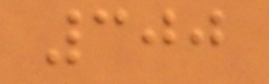300
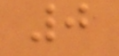0
